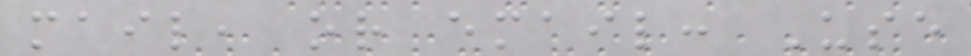mail, or email: Use
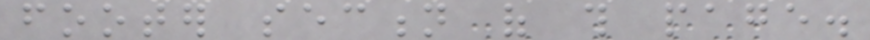footer section of this page.
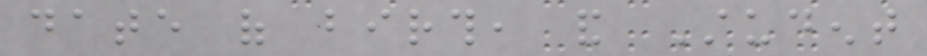date of birth, and Student
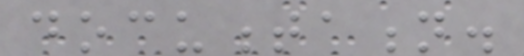documentation.
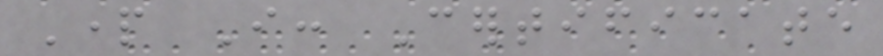Part I: Certificate
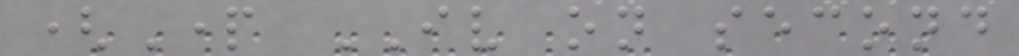(Part IV on second
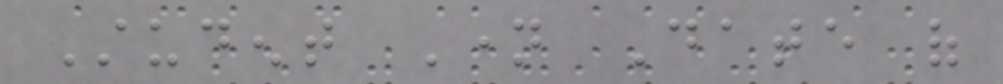Student Name Date of
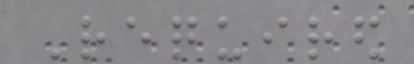Required
